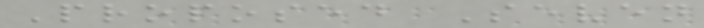Proposed Seven
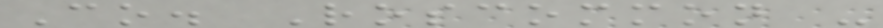Co. Roscommon -
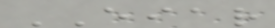EIAR
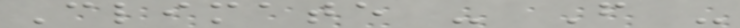Climate - F -
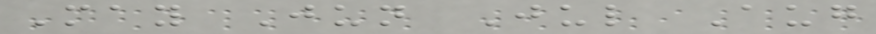May Jun Jul Aug
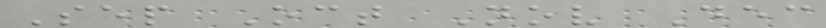Sep Oct Nov Dec
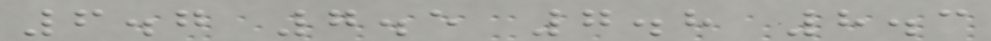6.7 7.5 7.8 8.3
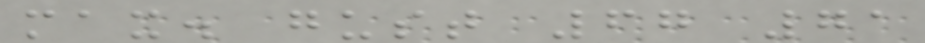max. gust 67 71
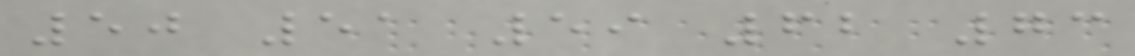50 51 59 62 73
